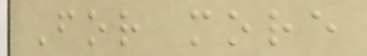For more
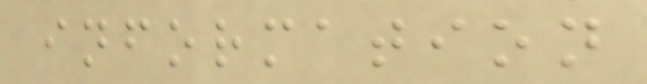information
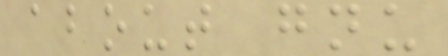about gnu
